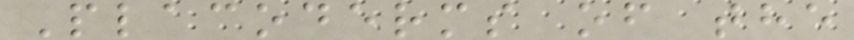Placoderms of the
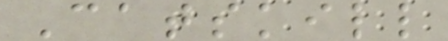Catskill
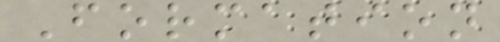Formation
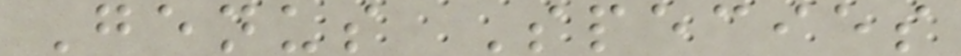Genus Species
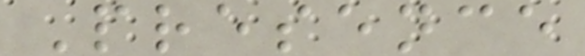Presence
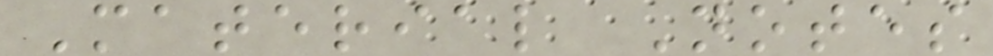Material Notes
